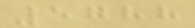5788
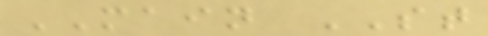MAIN ST
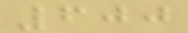600
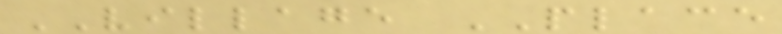VILLAGE PLACE
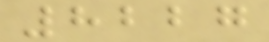8227
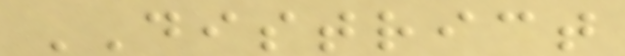DISTRICT
